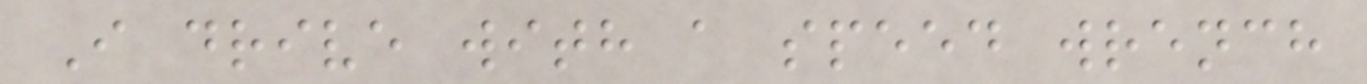I drive with a speed wrench
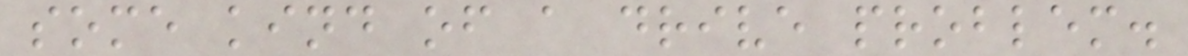some kind of a drive problem.
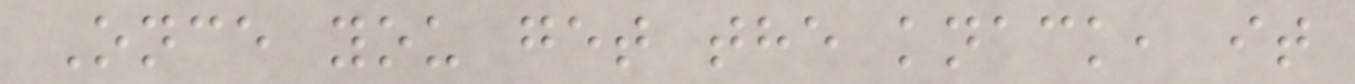Once you get the knack, it
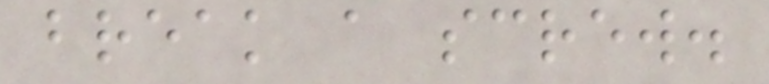break a screw.
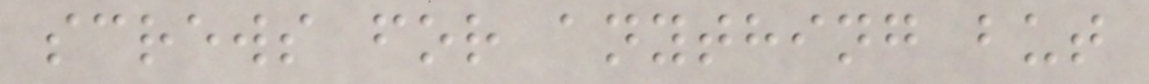screws for anything but
